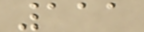111
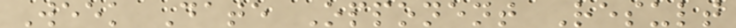Week Date Opponent Result
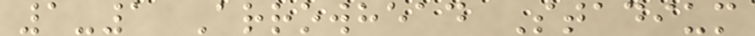1-1 Arrowhead Stadium
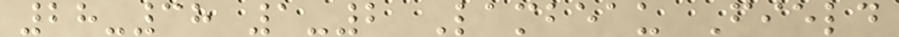28-38 1-2 Lambeau Field
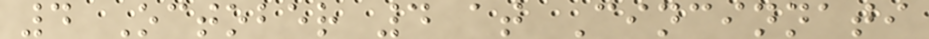4 October 4 at Cincinnati
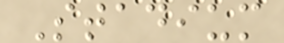Stadium
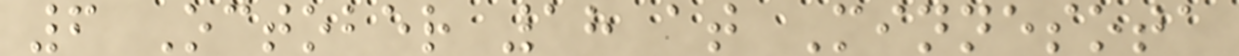6 October 18 at Minnesota
